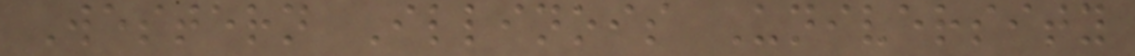Western Illinois University
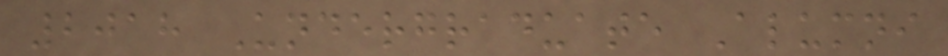2018 Undergraduate Alumni
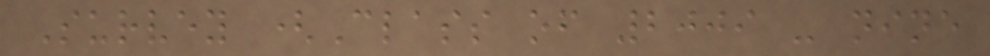Survey (Class of 2009 - nine
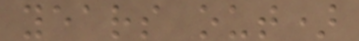years out)
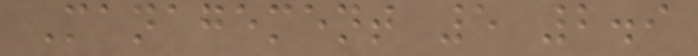Management 5 2.9
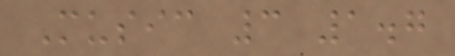Music 3 1.7
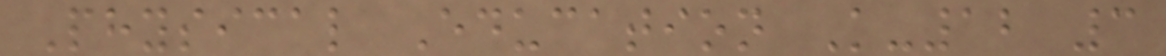Physical Education K-12 3
